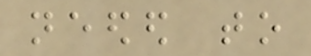needed to
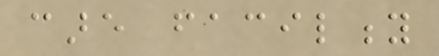care facility
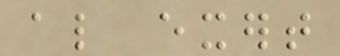also exert
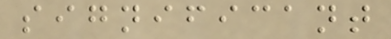significant
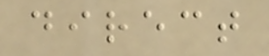direct
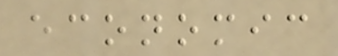economic
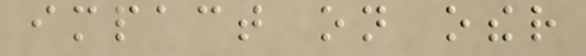impact on other
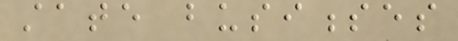state businesses
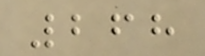268
